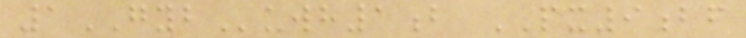1GYBuwh1b PX9bf
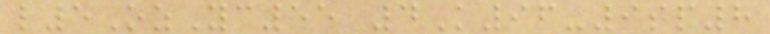l5OzYc55 4K96-9sp8
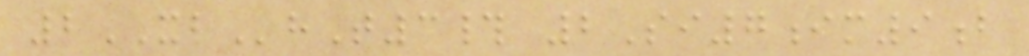2XBhT3# 2Si7im9b
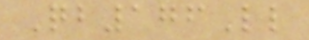Qb176Ll
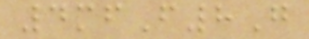4mfF8G
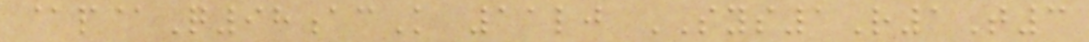@p@Q98acK 11lj SYS1R1T3
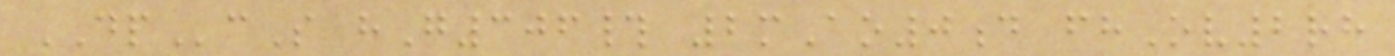DPcS hG306# 2mAo0d fhOv2rh
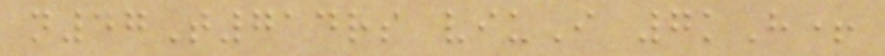n47T714rs viuI 7kH+
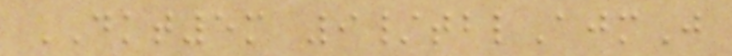DKT5m 9/tblAjmJ
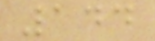144
